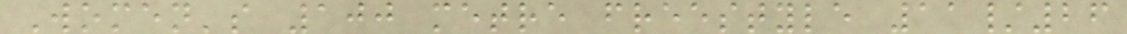Women's 100 metre freestyle 11/26
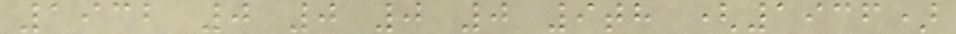1932 0 0 0 0 9th (1936)
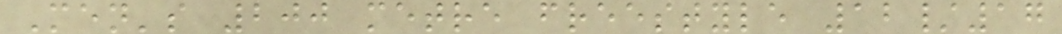Men's 200 metre freestyle 12/17
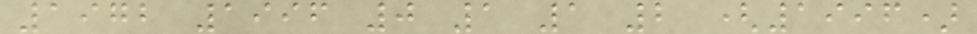1972 1996 0 1 1 2 (1996)
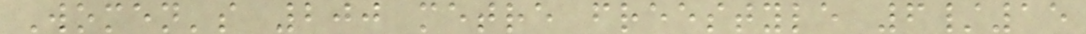Women's 200 metre freestyle 6/15
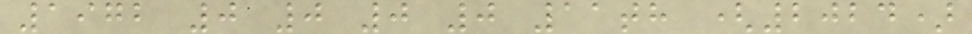1972 0 0 0 0 11th (2024)
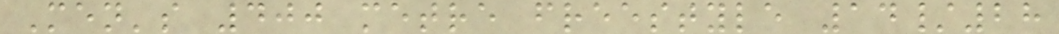Men's 400 metre freestyle 14/28
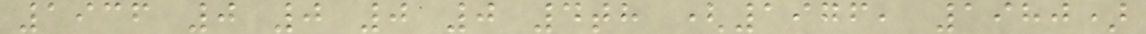1936 0 0 0 0 4th (1976, 1980)
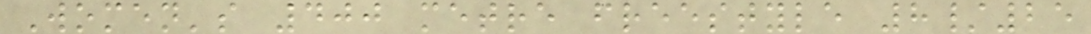Women's 400 metre freestyle 8/25
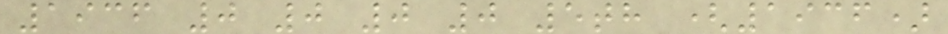1936 0 0 0 0 5th (1936)
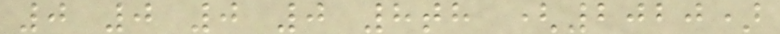0 0 0 0 8th (2020)
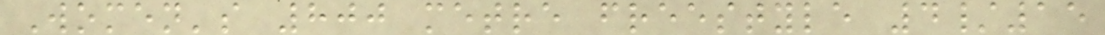Women's 800 metre freestyle 4/15
